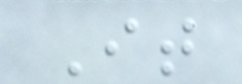It
